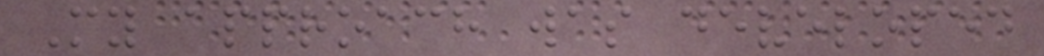My approach was developed
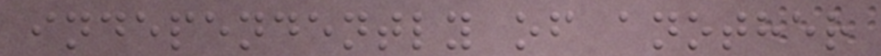independently of another
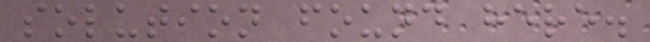solution found here.
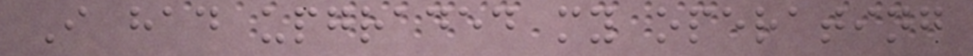I had upgraded my operating
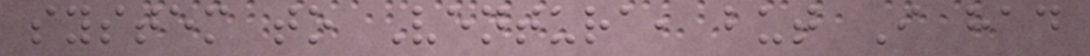system to Ventura, but I had
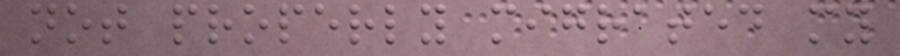not properly migrated my
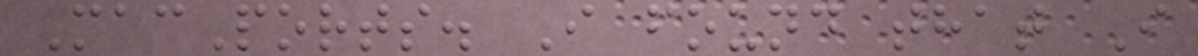MacPorts. I found that I
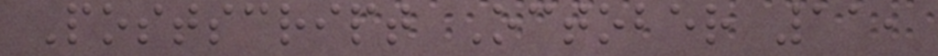Postscript October 11,
